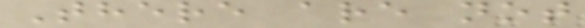There are not
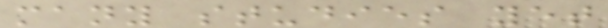many studies yet
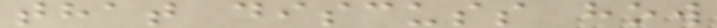that discuss how
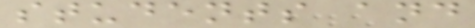students and
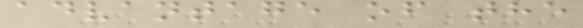advantage of the
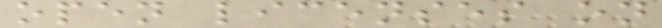open licenses on
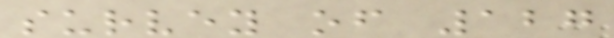survey of 127
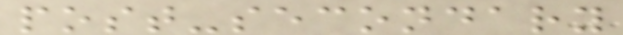post-secondary
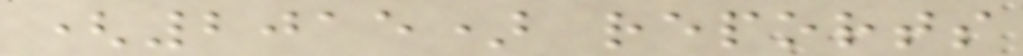(2015) reports
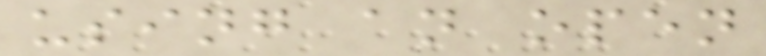using an open
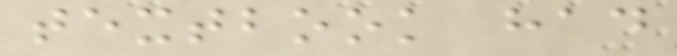textbook had
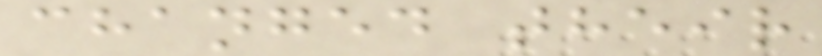changed their
